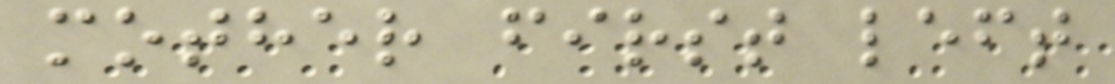mother first left
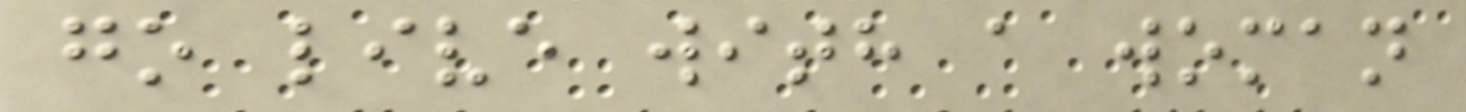go live with a woman
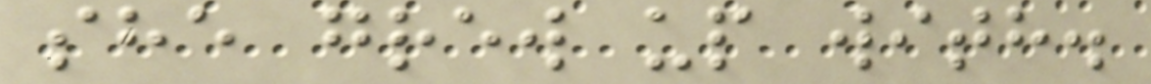she grew up with.
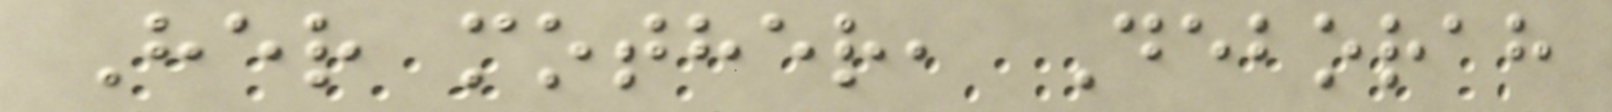Her mother, Deborah
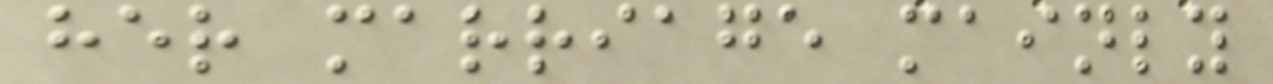her marriage mainly
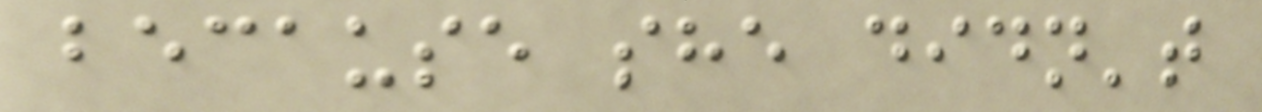because she didn't
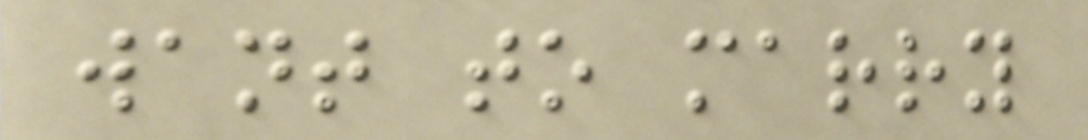want to marry
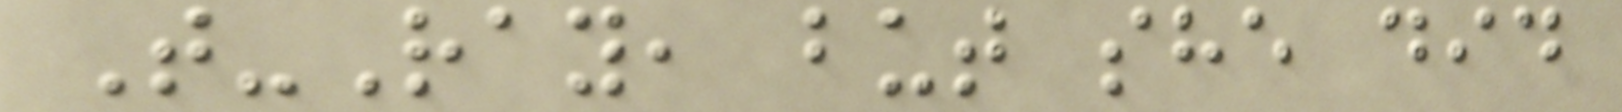T-Ray, but she did
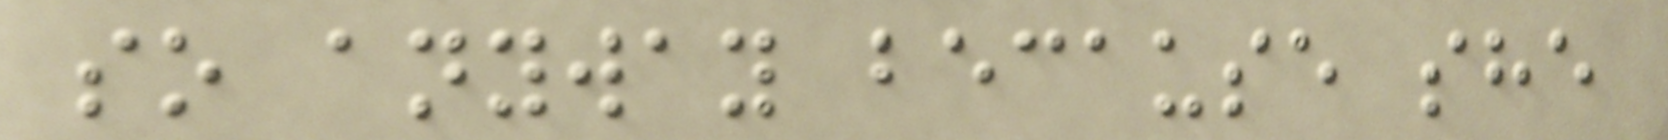so anyway because she
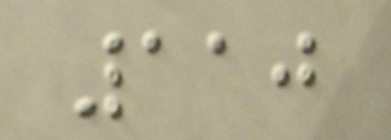110
